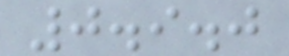0.9.0
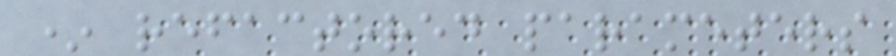* refactored parameters
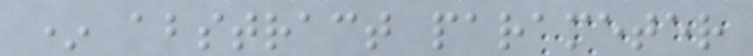* abstract parameter
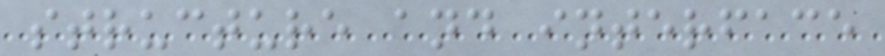structure and interface
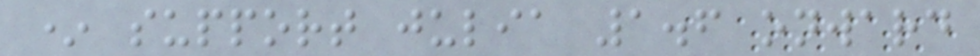* support julia 1.6 onward
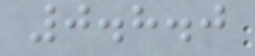0.8.0
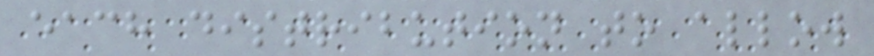each distribution to allow
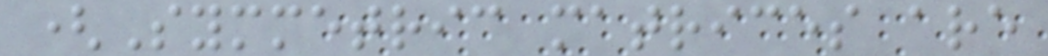(Symmetric matrices are
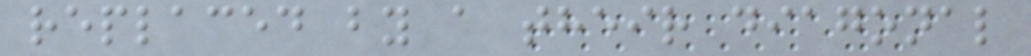replaced by a their diagonal
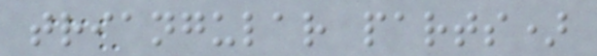triangular parts)
